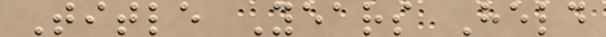Title Years Held
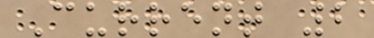Current 2
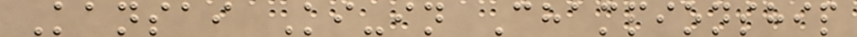Kansai Ki-in Championship
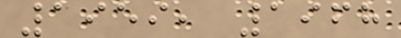1959, 1968
